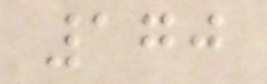170
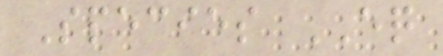Species EQ
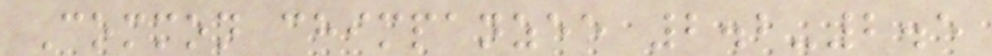Common chimpanzee 2.2-2.5
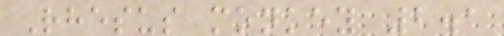Rhesus monkey 2.1
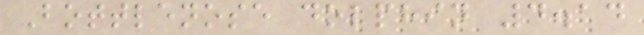Bottlenose dolphin 4.14
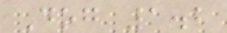Dog 1.2
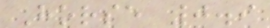Horse 0.9
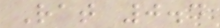Rat 0.4
